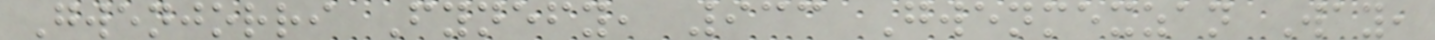Gwenjorri Fynefy, 933 Gwenmexzan Way,
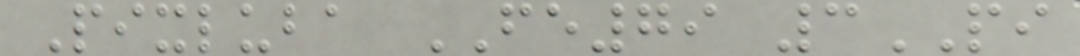Pixluba FE79 3PI
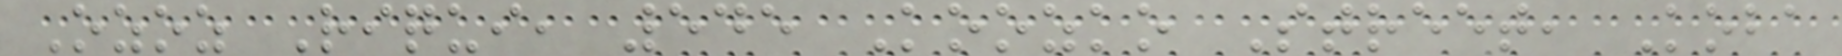Ozoz Riqui, 545 Koozko Street, Koba
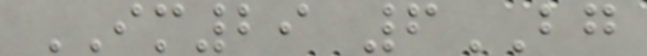IM29 6BG
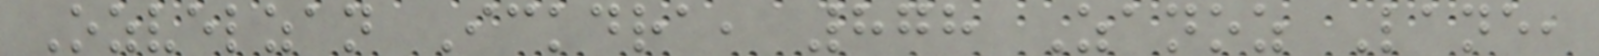Ozvelzan Ickdra, 878 Zanoz Lane,
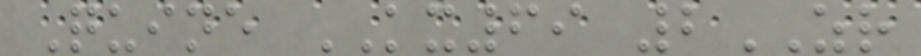Quine KX69 2ZR
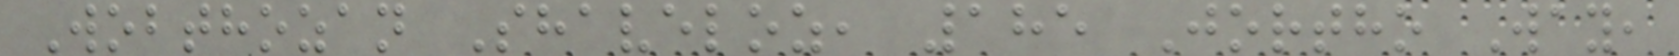Wobthozan Shaveloz, 185 Jortho Way,
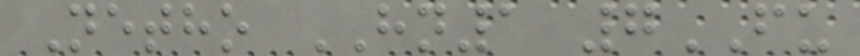Netho HN1 7FU
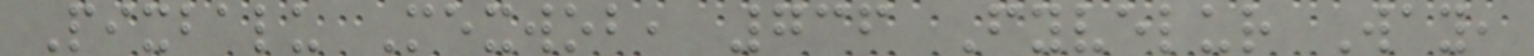Pixbalu Mexwob, 736 Fyvelur Way,
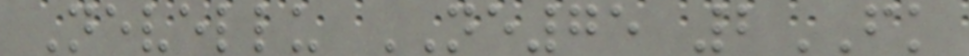Nevellu NE75 2FK
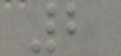2
